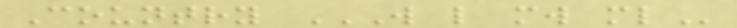Country W L MW ML
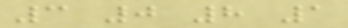3 0 8 1
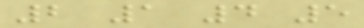2 1 4 5
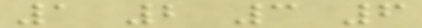1 2 3 6
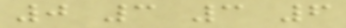0 3 3 6
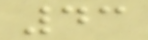43
